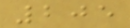205
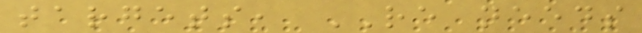targets, RE needs
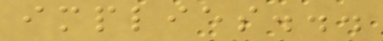implies...
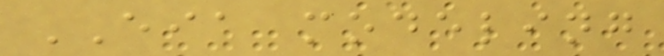EIA modeling
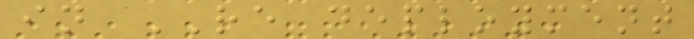in RE deployment
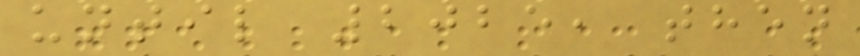until 2025, then
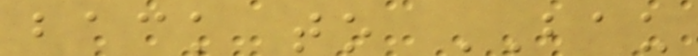back to BAU
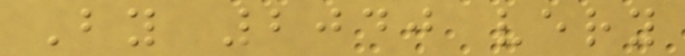By 2040 very
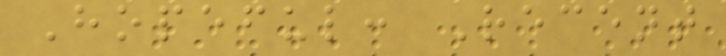Hopeful: Recent
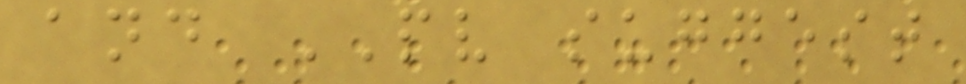and PV suggest
